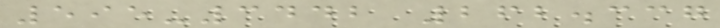595-3442 262.337
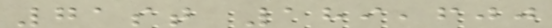71st 189,600
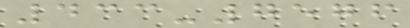433-7576
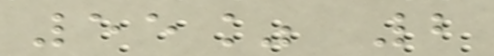55% 2
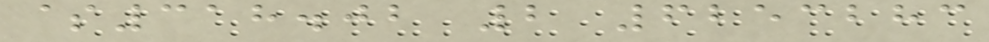$318.02 2 6253283
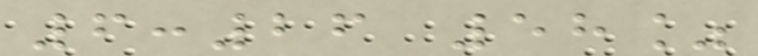6:26 58%
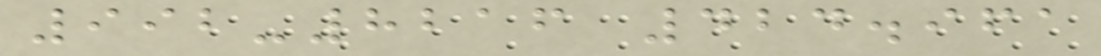992-8216 424.961
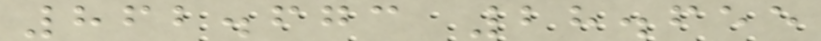862.673 28.655
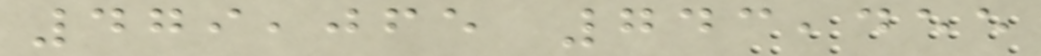479,065 743,455
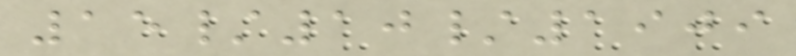15/10/1909
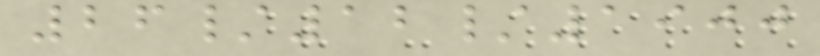26/12/1900
